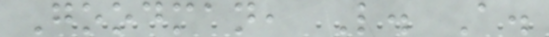Goodman, L. A.
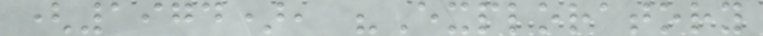(1974), "Exploratory
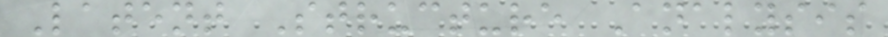Latent Structure Analysis
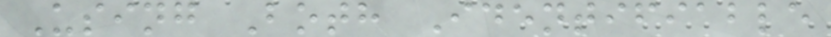Using Both Identifiable
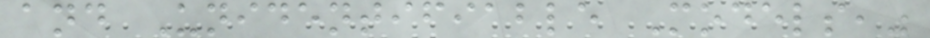and Unidentifiable Models,"
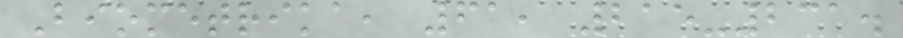Biometrika, 61, 215-231.
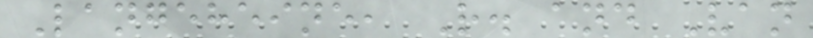Langeheine, R. and Van
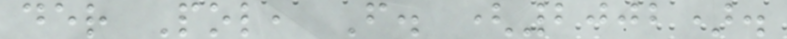der Pol, F. (2002).
